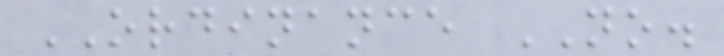ORDINANCE NO.
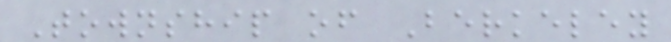Township of Berkeley
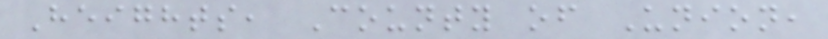Heights, County of Union,
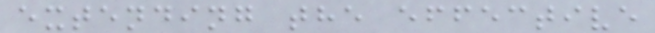extending the effective
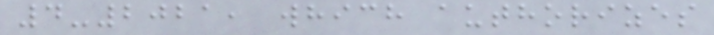4-2021, which authorizes
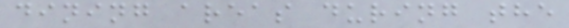dining areas during the
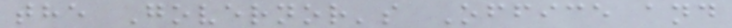the Governor's Office and
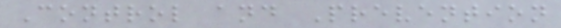Control and Prevention
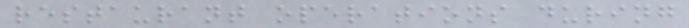restaurant operations during
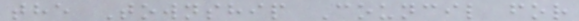the Township Council for
